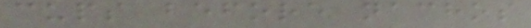cups before nachos
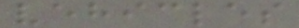vehicles
